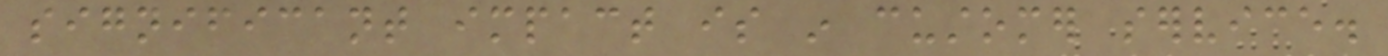significant impact is in customer service.
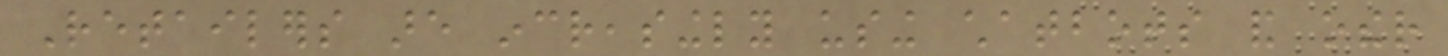Retailers are increasingly using chatbots and other
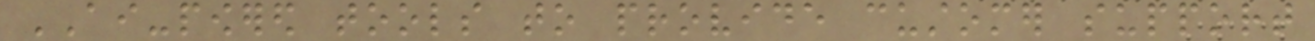AI-powered tools to provide customer support
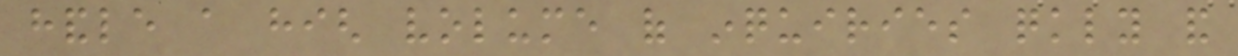handle a high volume of inquiries quickly and
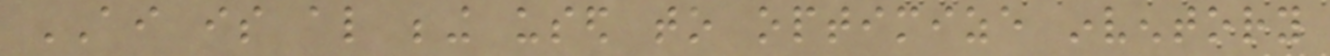AI is also being used to optimize inventory
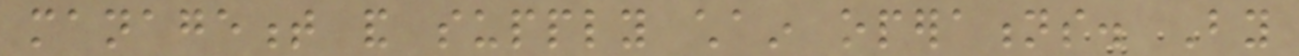management and supply chain operations. By
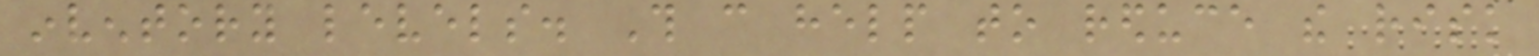inventory levels. This can help to reduce the risk
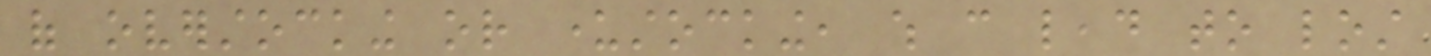of overstocking or understocking, which can lead to lost
